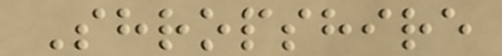Shropshire
